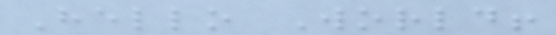Hello World!
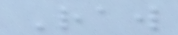Raw
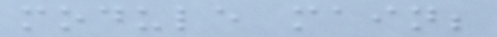module main;
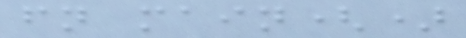fn main()
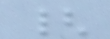{
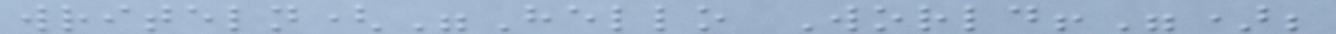writeln("Hello World!");
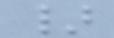}
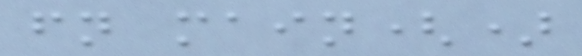fn main()
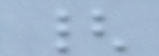{
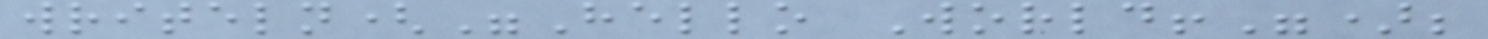writeln("Hello World!");
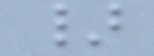}
